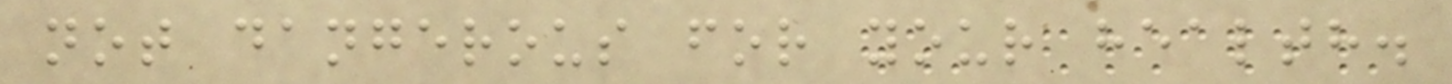not dangerous for your health.
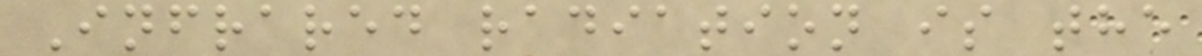Infrared radiation is the
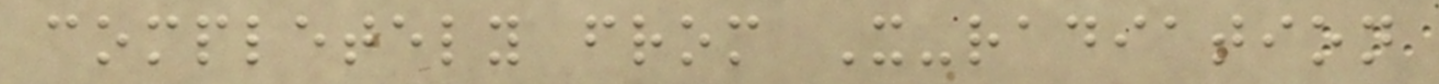completely from X-radiation
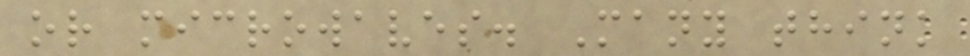or microwaves. Many think
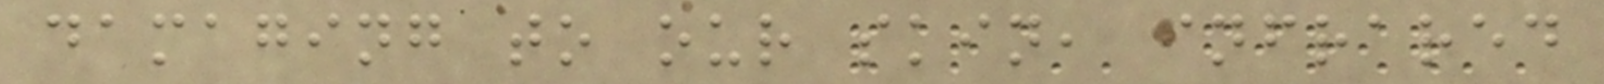damaging to our skin, infrared
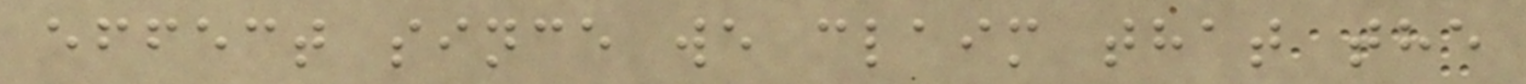effect since we claim that the
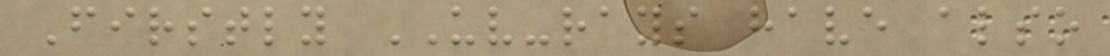Firstly UV-rays have also
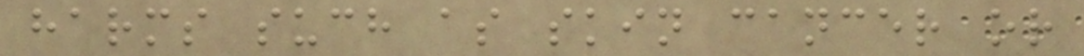harms such as skin cancer or
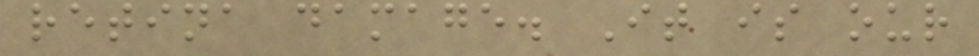retina damage. It is our
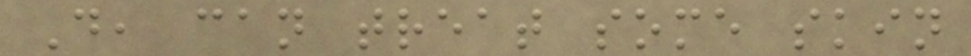D, can treat some skin
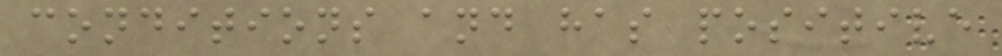conditions and has positive
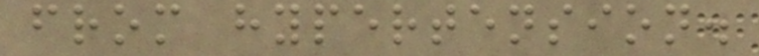from hypertension.
